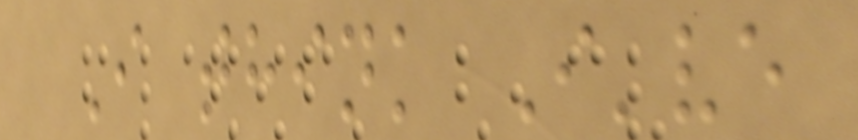I think I've
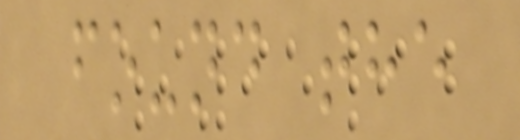found the
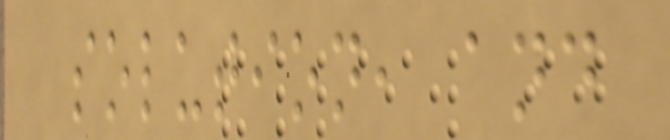solution, and
